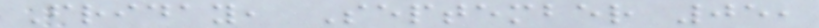Friday, September 05,
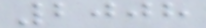2008
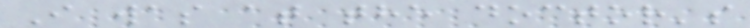I was at the doctor's
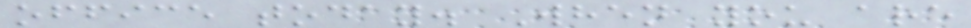office today. When you are
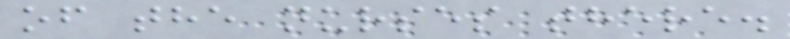of the nurses there.
